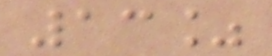13%
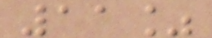11%
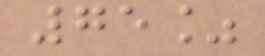75%
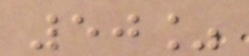50%
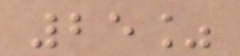25%
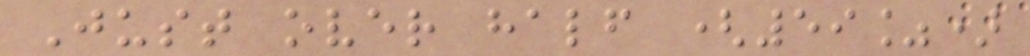Just over half (59%)
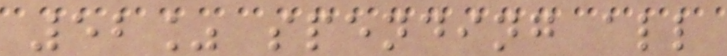52% spending all
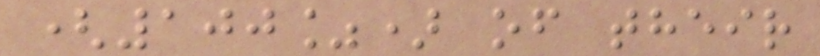(100%) of their
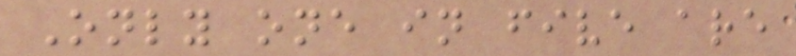Only one in five are
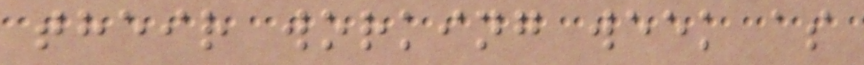their working week as
